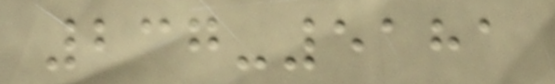237-5181
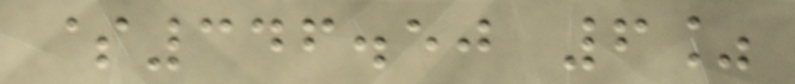$346.50 6%
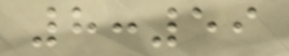8:59
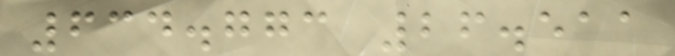634.773 26.511
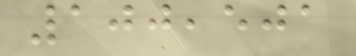100,501
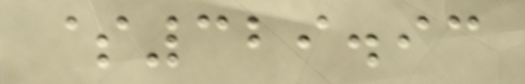$329.93
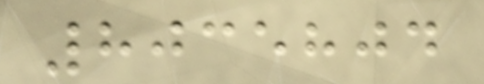8035804
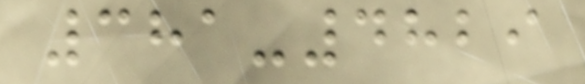381-4829
